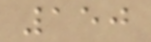150
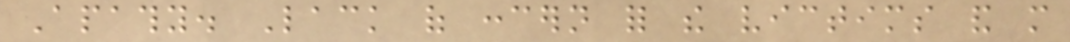Apathy. Lack of concern for the victims and more
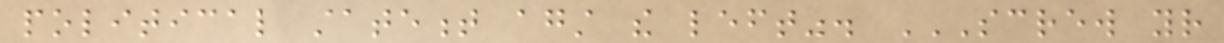political statement against the left". SCREW YOUR
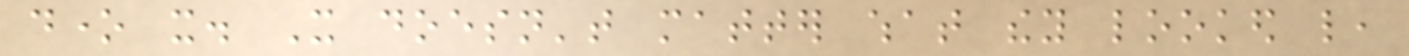done it. It doesn't matter what they looked like,
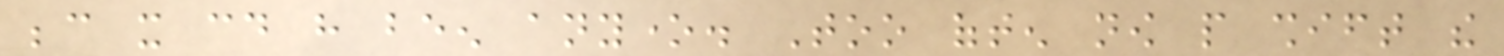because it could have been anyone. Too often now people shift the
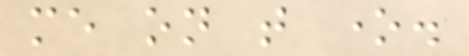me on that one.
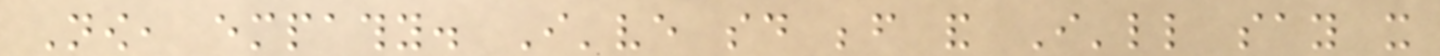Now, empathy. I've said before and I'll say it
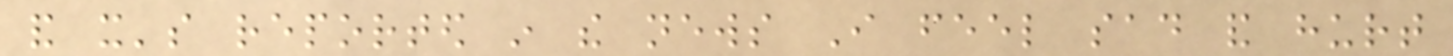and it's reported in the news I feel sad and hurt
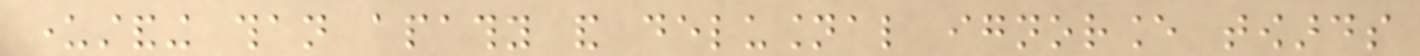understanding than apathy and delusional ignorance towards
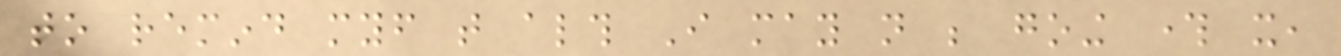to remind myself that although I may not be going through it,
